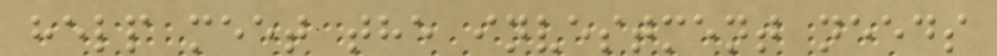help meet the investment needs
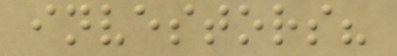investors?
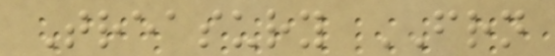Treasury FRN
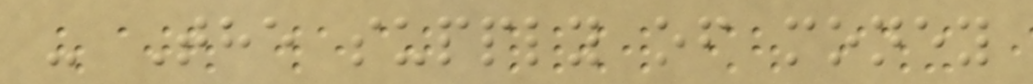- The supply of money
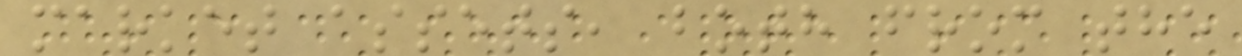market assets, both from the
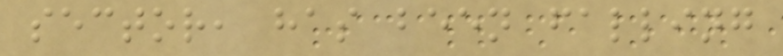sector, has been falling
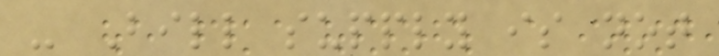- Bill supply is not
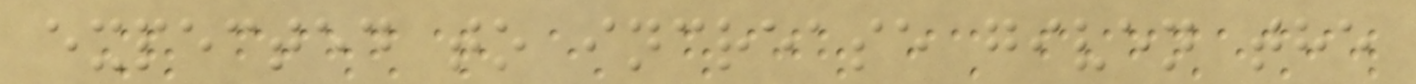expected to increase given the
